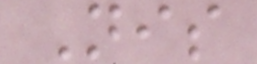Nis
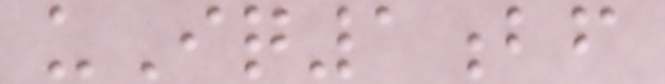uIq1bf
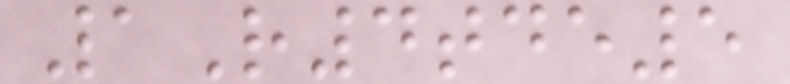1R4tde5
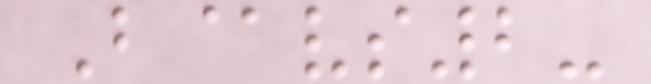B@vs2-
